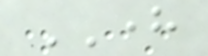HERE
